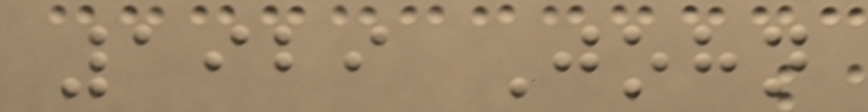1929 John
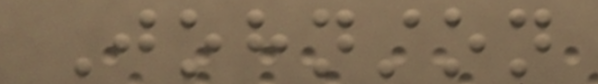Johnston
